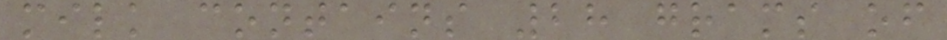milk contains 28 grams of
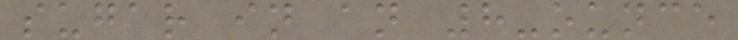sugar in an 8-ounce
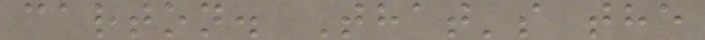carton. That's the
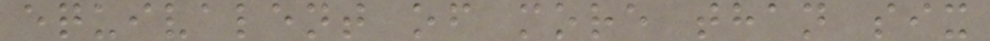equivalent of more than six
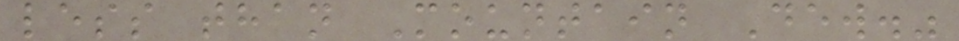less than Mountain Dew."
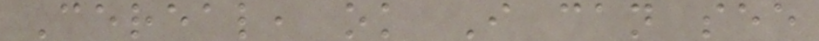Cereal, ok I can see
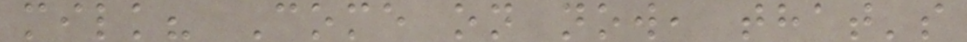milk? Come on now, that's
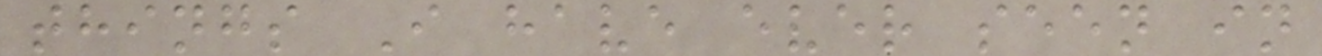things I have ever seen in
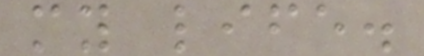my life.
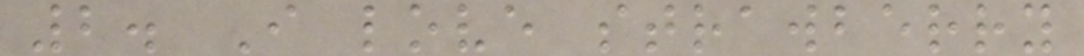2. I love strawberry
